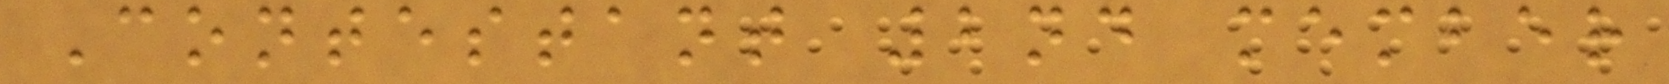Contestant 2nd member
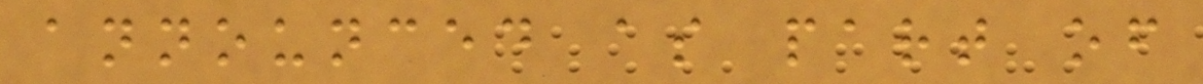announced as part of
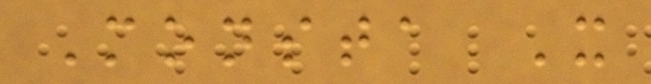Monsta X
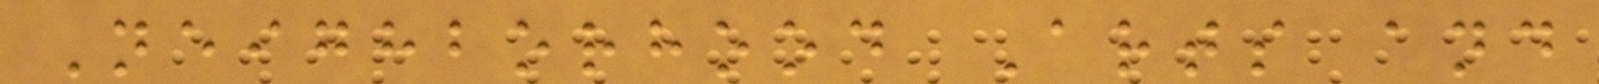Neighborhood Arts and
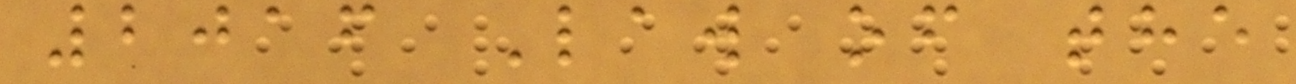2016 Law of the
